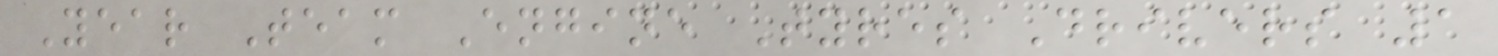Year Team Engine Tyres Drivers 1
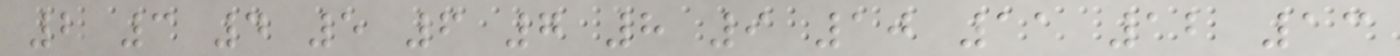2 3 4 5 6 7 8 9 10 11 12 13
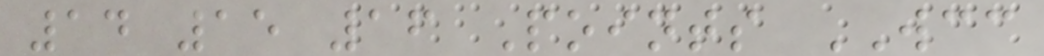14 15 16 Points WCC
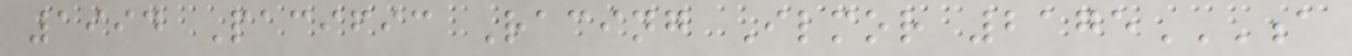1994 Pacific Racing Ilmor 2175A
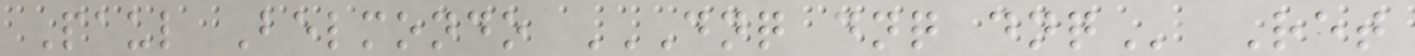Paul Belmondo DNQ DNQ DNQ Ret
